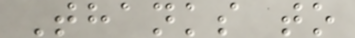Thanks to
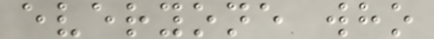everyone who
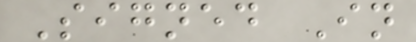Signed In
